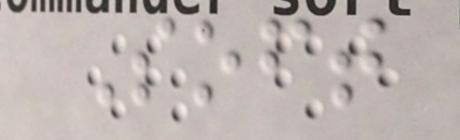Soft
